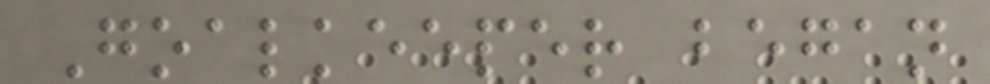Goalkeeper began
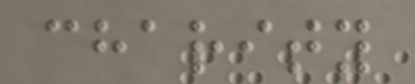charity
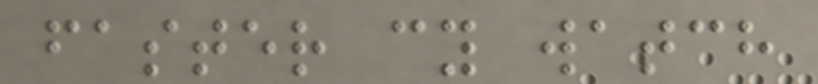faster cy watch
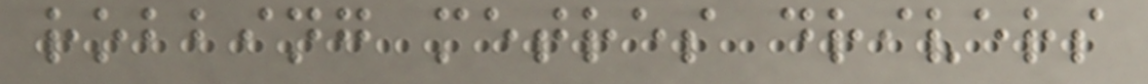robbing metres drivers
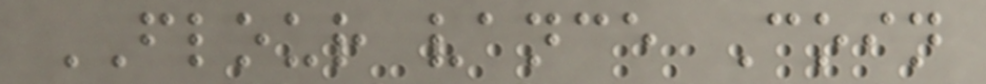FLOUR vance Coin
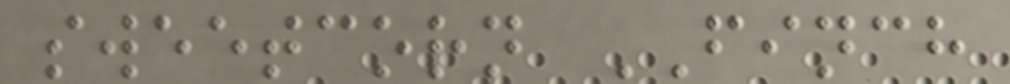sweetcorn FINCH
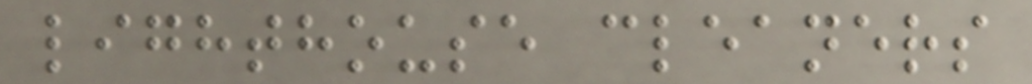lighthouse cleaners
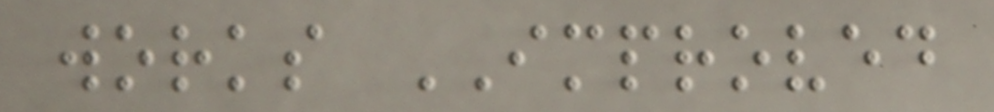works IMPROVED
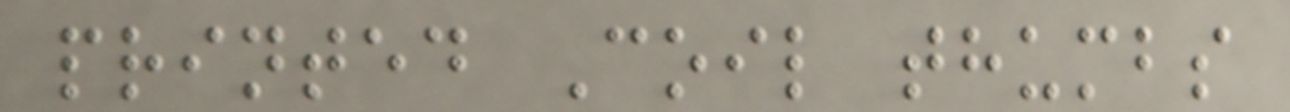printed Coil thumbs
